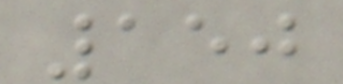150
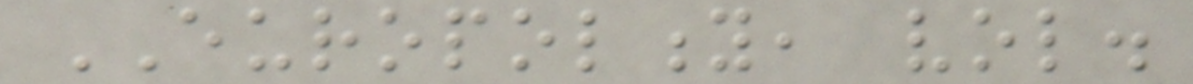EUROPOLITY, vol.
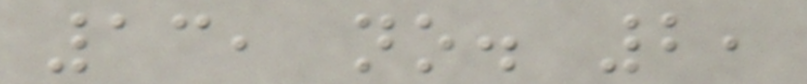13, no. 2,
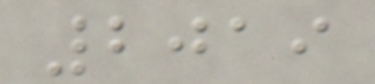2019
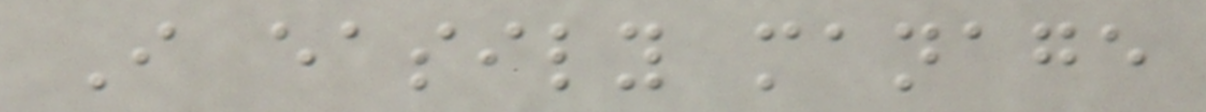I easily manage
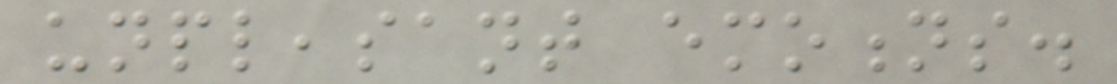unpleasant emotions.
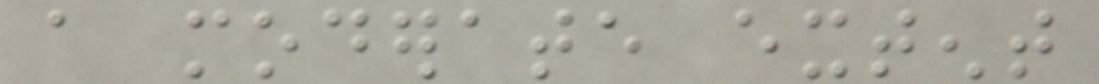a moderate extent
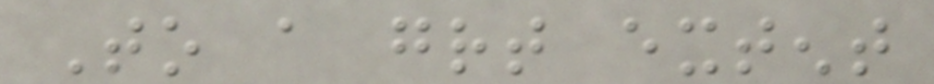To a great extent
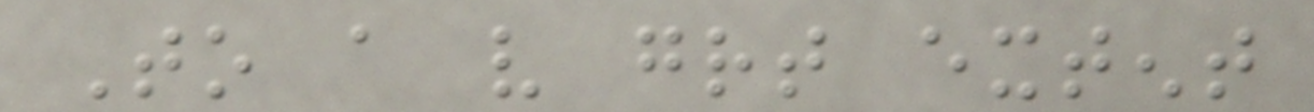To a very great extent
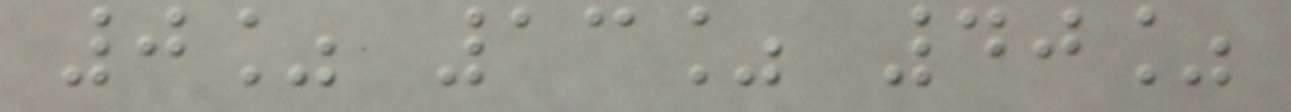0% 13% 40%
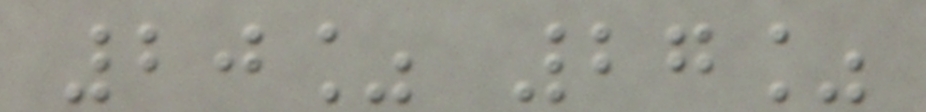20% 27%
